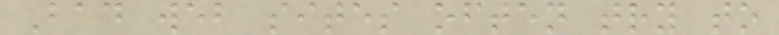Bad web sites often try to
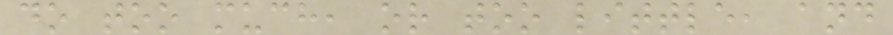do too much, or too little, and
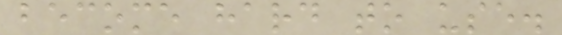become hard to use.
